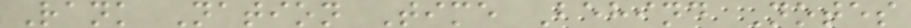Rank Nation Time Behind Notes
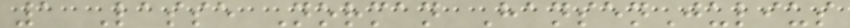1 Lasse Norman HansenJulius
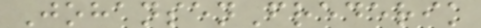JohansenFrederik
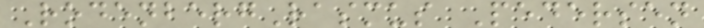RodenbergRasmus Pedersen
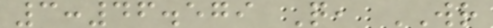3:46.579 Q, WR
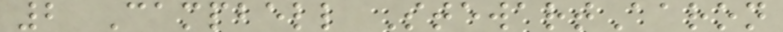2 Campbell StewartAaron
